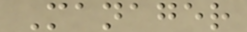Manager
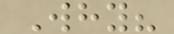Why?
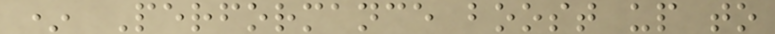* Performance boost up to
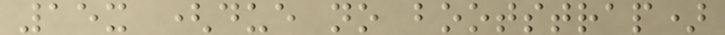15x (due no bootstrap)
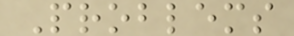Problems
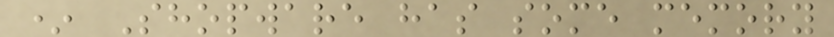* Shopware has some memory
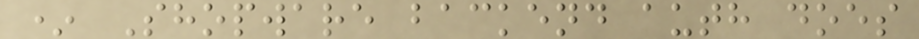* Shopware backend auth does
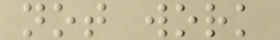not work
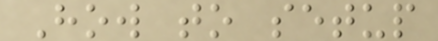How to setup
